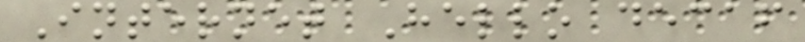Internet Hello decaf
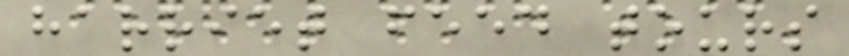harriet feed tours
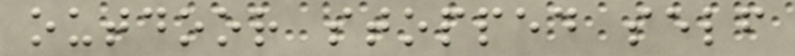outdoor stopped self
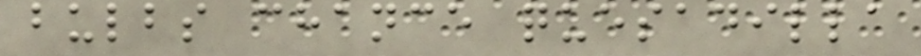bulbs chance quesadilla
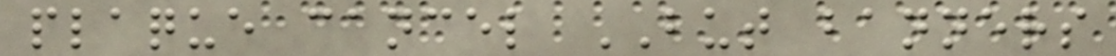plaque cancel BUT banners
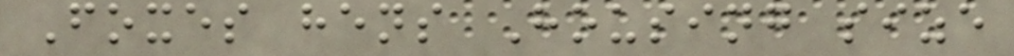Foxes hens Housing size
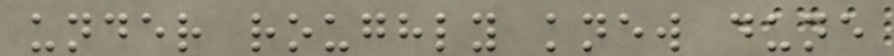under roughly knew dune
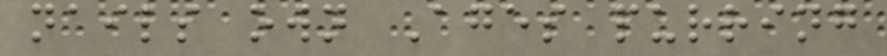nails own Ages purring
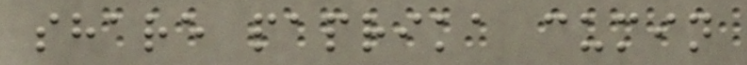share paprika cumin
